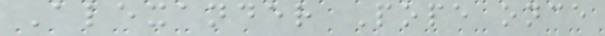Alexander Pope once
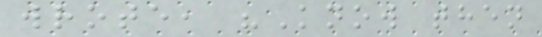wrote, "Know then
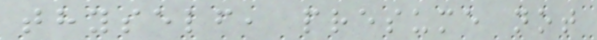thyself, presume not
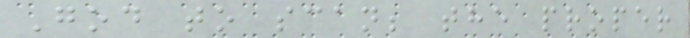God to scan; the proper
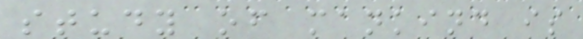study of mankind is
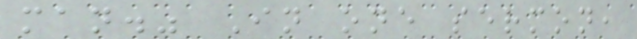man." In one sermon,
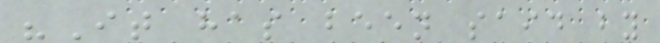"It has been said by
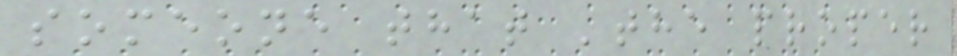someone that 'the proper
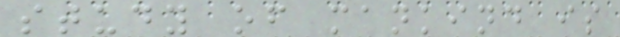study of mankind is
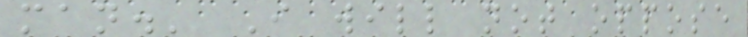man.' I will not oppose
